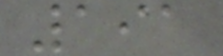191
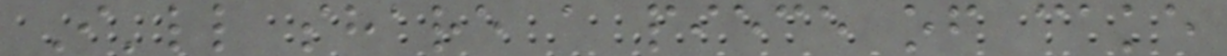I'll share a piece of cake
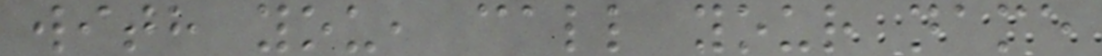with you, call your name
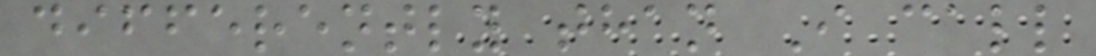differently than I call
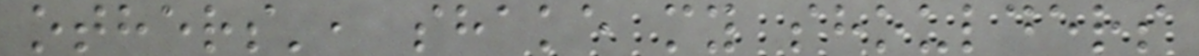others', shake my shoulders
